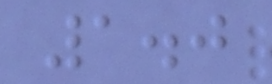1.0
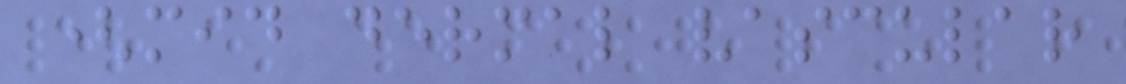(mid dermal vascular
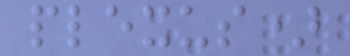plexus)
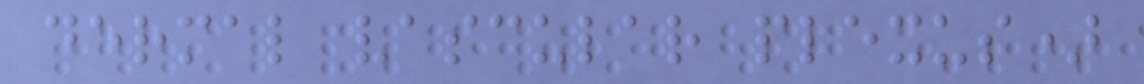dermal vascular plexus)
